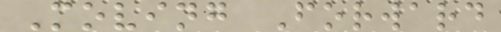Moving Forward
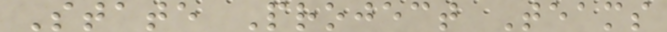State Project Teams
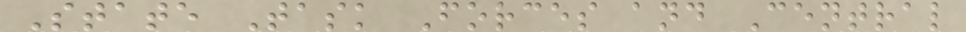State Task Forces and Central
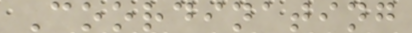Coordinating
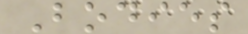Bodies
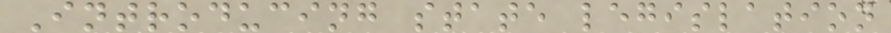Introducing state legislation
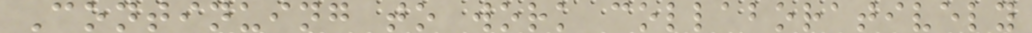Continuing to work collaboratively
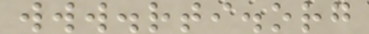www.rti.org
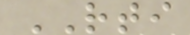RTI
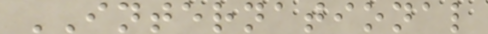INTERNATIONAL
